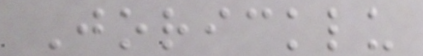Joricklu
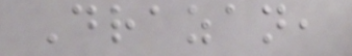Drazan,
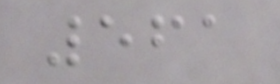561
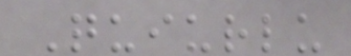Quiurlu
